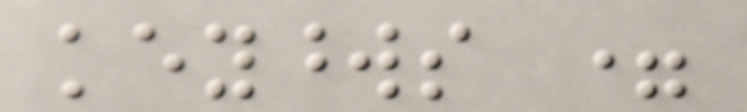keywords =
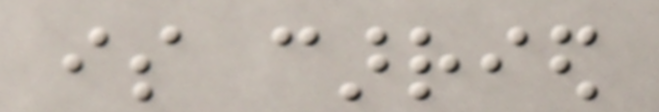is carried
